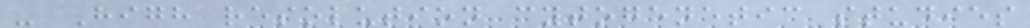- High resolution cytogenetic studies
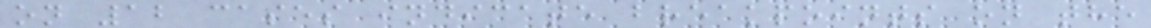on 12 cases indicate breakpoints on the
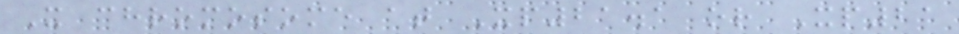X chromosome at Xp21.1 or Xp21
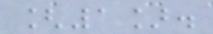[1].
